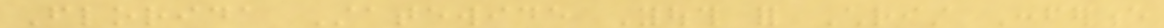Florida Statewide Youth for Christ Conference
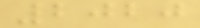2020
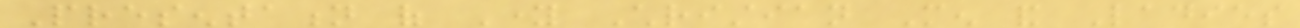Presentation of Young Christian Men and Ladies
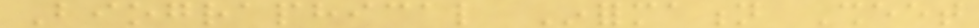Biographical Information Sheet
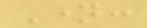Name:
